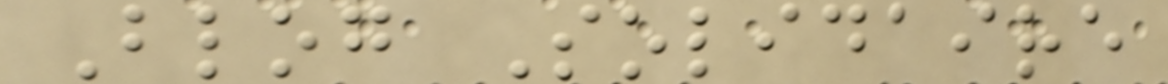Blog Solidaire
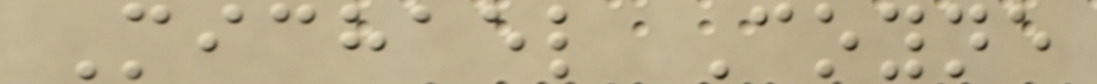Michael Coyne
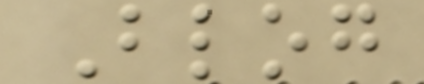Blog
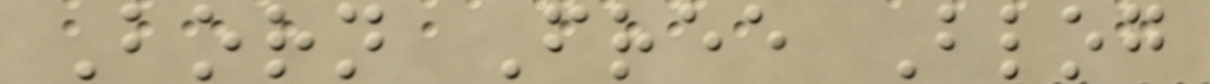Born Free Blog
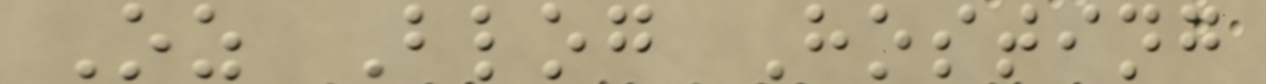Oz Blog Hosting
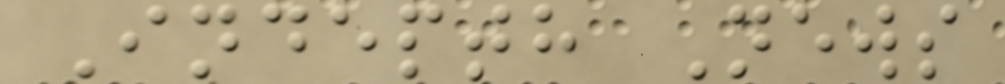Indepth News
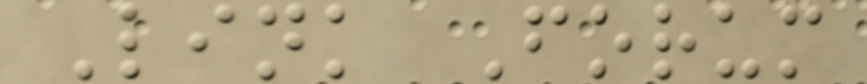Link Forum
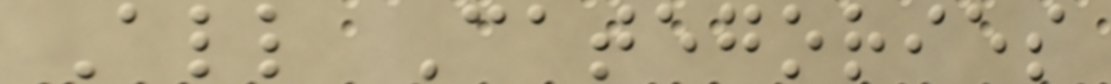All Categories
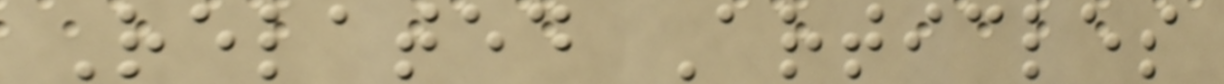Related Articles
